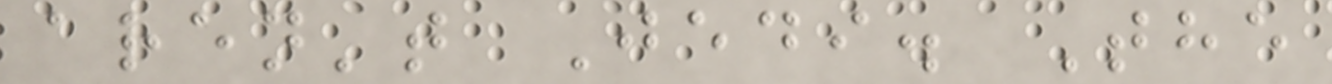aren't Jedi. The
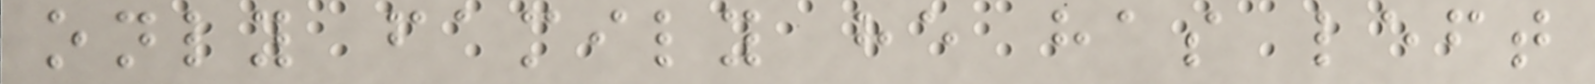only family he has left
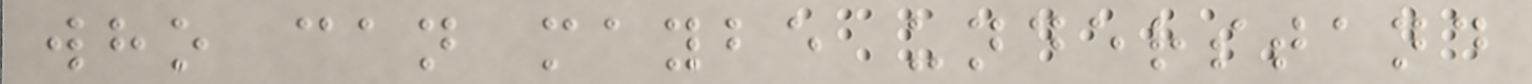who can maybe understand
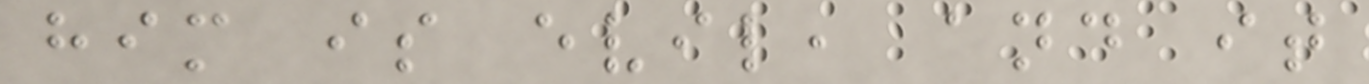him is evil, and it
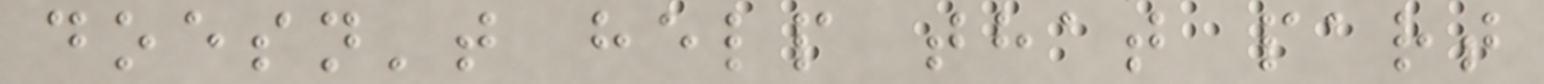doesn't help that part
